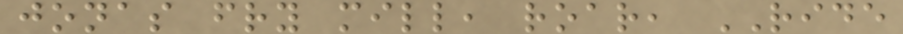jonas fry mill, roar, RIDE
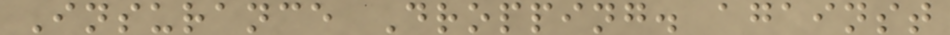Insurance Dropping. against
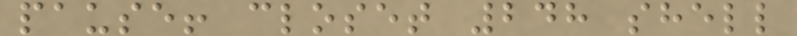pause! closet 248 shell
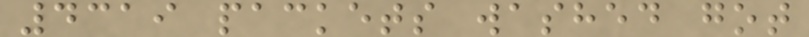4319 packets washed got
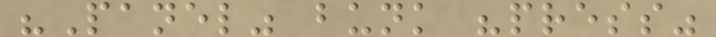"Panel" bunk "press"
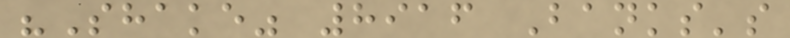"Shake" 8916 Banks's
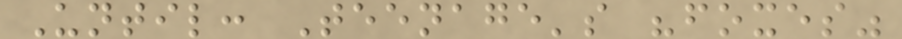Until: Teenage's "foxes"
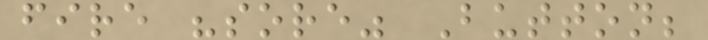fire "sore" Button;
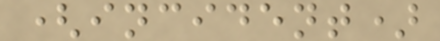(incident)
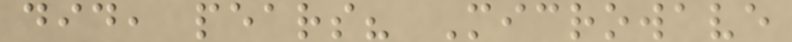did, pears? Microwave
